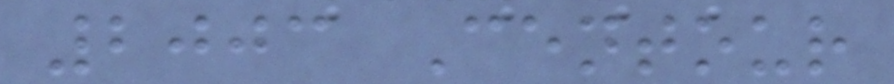2003 Centour
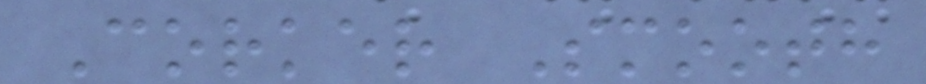Corker Smooth
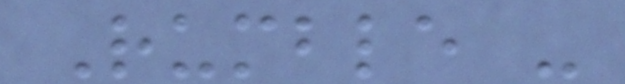Rumble -
